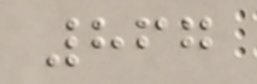867
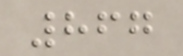867
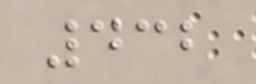432
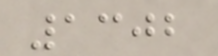1302
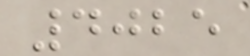4025
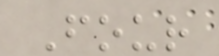Four
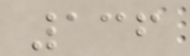136
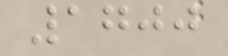1700
